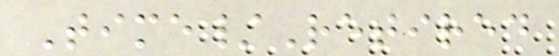Time/Retired
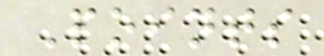Points
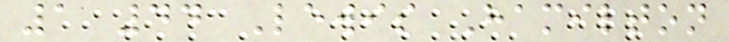1 44 Lewis Hamilton
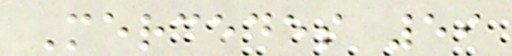Mercedes 59
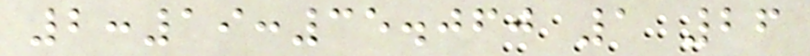2:19:35.060 1 26
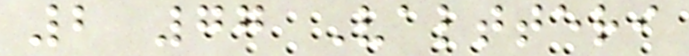2 77 Valtteri
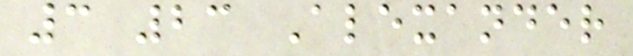3 23 Alexander
